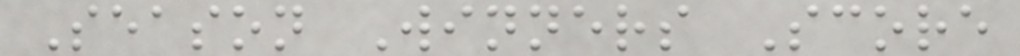Season Winners Score
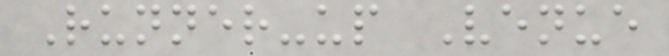Runner-up Venue
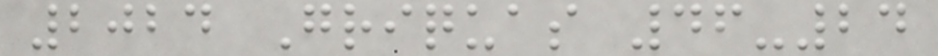2024 Griquas 46-24
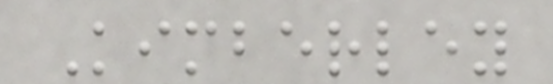Kimberley
